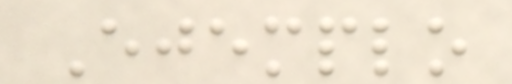Ejemplo
